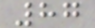87
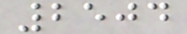2504
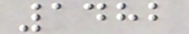1482
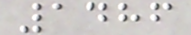1486
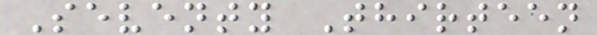Seventy Thirteen
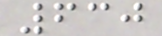630
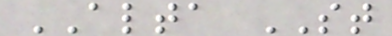ALTA ST
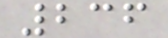236
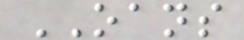OANS
